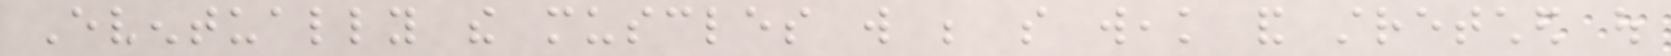Eventually the muscles will be so weak and stretched out
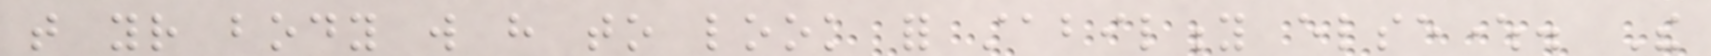that your body will have to look for stability elsewhere. The
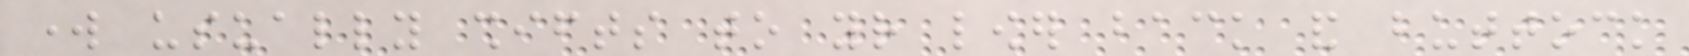work usually shifts to your lower back and buttock
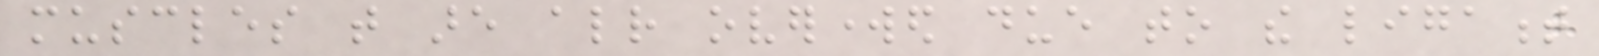muscles that are already overworked due to the ligament
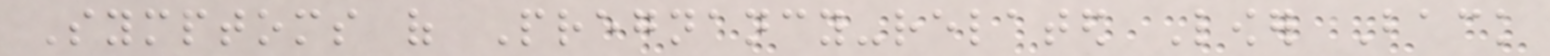Symptoms of Pregnancy-related Lower Back
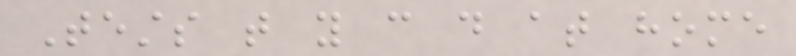Tests that you can do at home
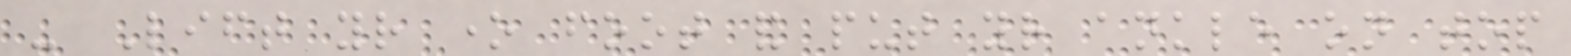- Lift your one foot and put your ankle on top
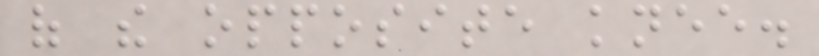of the opposite knee.
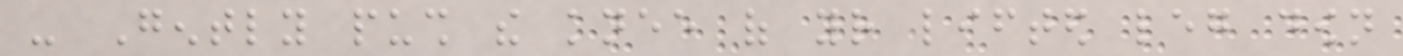- Gently push the knee of your lifted leg down
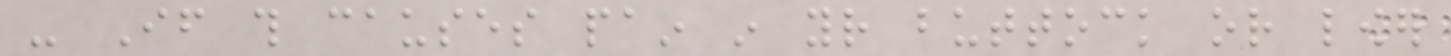- If this causes pain in your buttock or lower
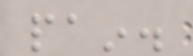pain.
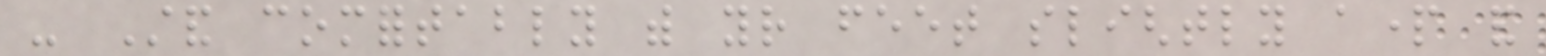- Stand comfortably with your feet slightly apart and
